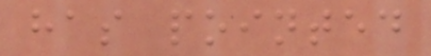has pointed
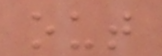out
